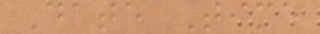Date Time
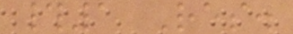#1 Res.
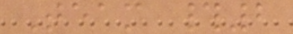Team #2
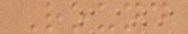Round
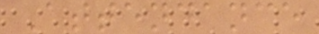Attendance
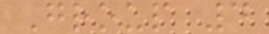Group 4
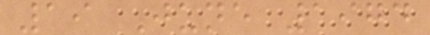19 June 1974
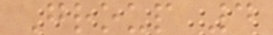Group 4
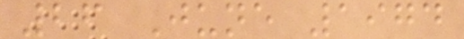26 June 1974
